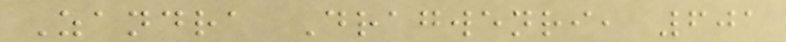Zandra Dragwenri, 601
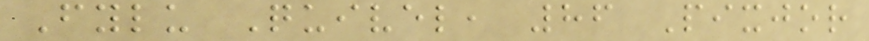Fylu Quivel, 86 Pixjor
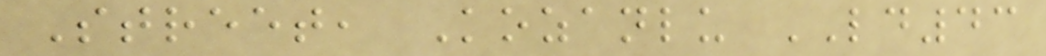Street, Kozanlu LD43
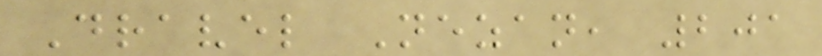Dravel Nezan, 201
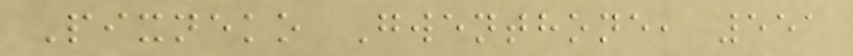Pixneko Gwenthone, 551
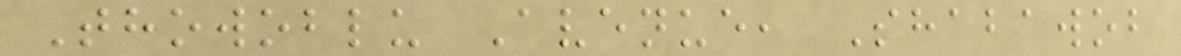Thowoblu Avenue, Shabawob
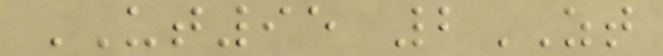UT95 2ZT
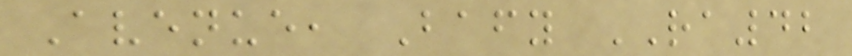Avenue, Bafy RA42
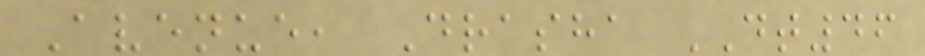Avenue, Drasha DT46
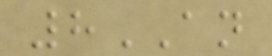8AN
